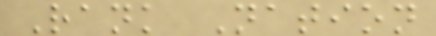Rank Nation
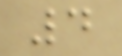4
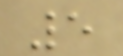5
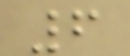6
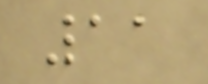11
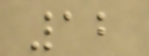12
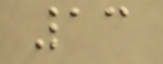13
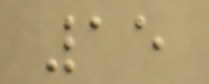15
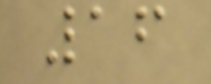16
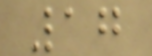17
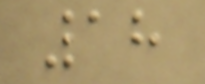18
